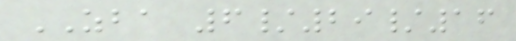ZBA 6/29/16
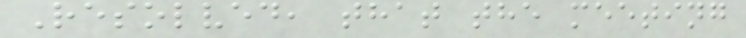Resolved, that the meeting
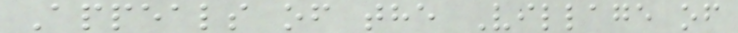Appeals of the Village of
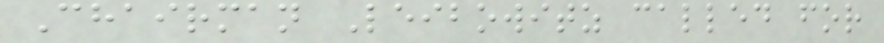Chairman Leibowitz called for
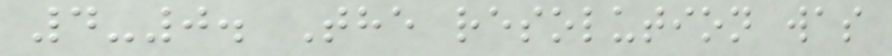4-0. The resolution was
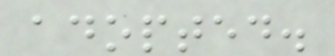adopted.
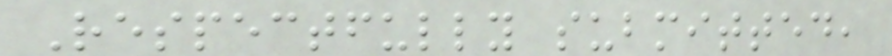Respectfully submitted,
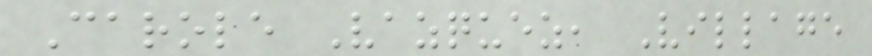Carole Vazquez, Village
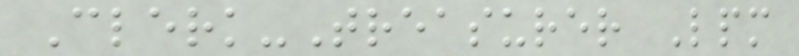Clerk-Treasurer Lpm
